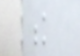k
